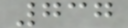737
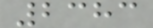2383
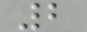2
